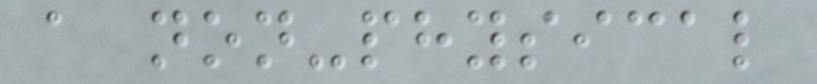a non-physical
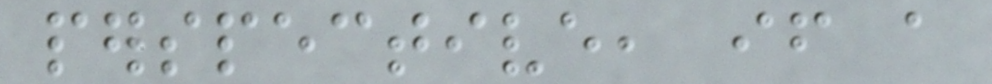perspective, if a
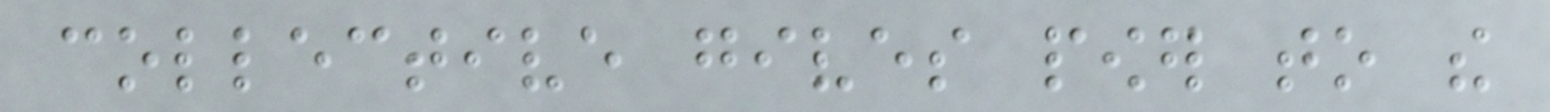collective gives power to the
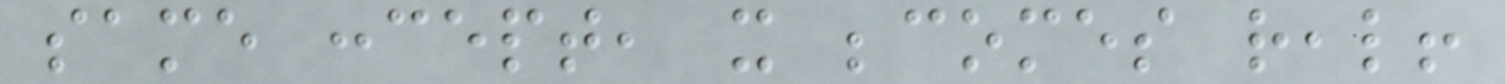same concept, it becomes real!
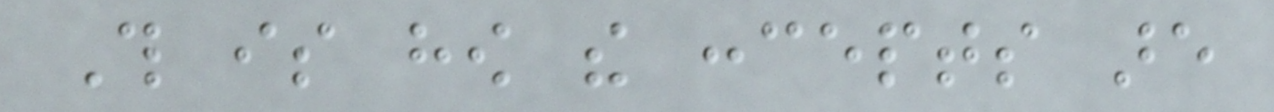This is how the concepts are
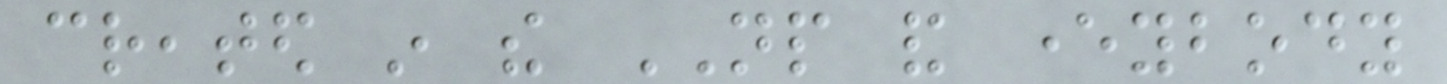created in the NP and everybody
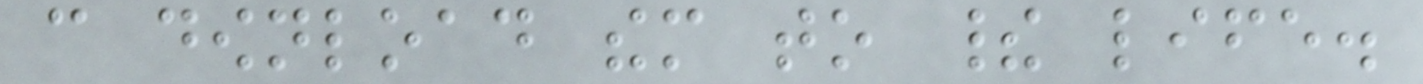can download them to their life.
